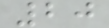20
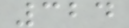324
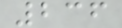236
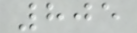805
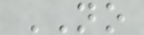NO
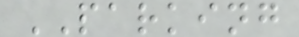PARKING
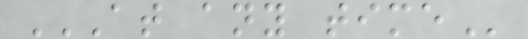AT ANY TIME
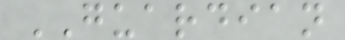GUARDIAN
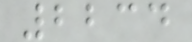2234
